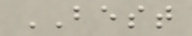BEST
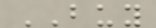BUY
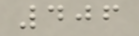406
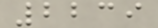2239
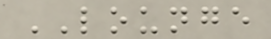LOUNGE
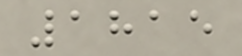1815
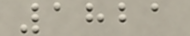1821
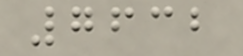7632
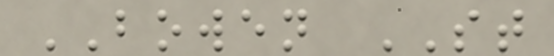BOWEN ST
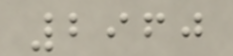2960
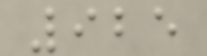925
